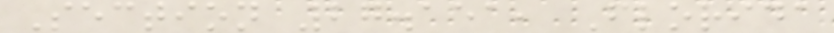Section 27.151, Florida
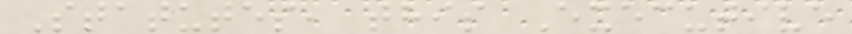Statutes, this Executive
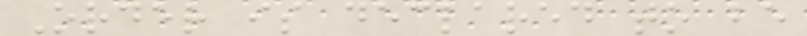Order is declared to be
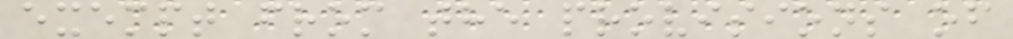exempt from the provisions of
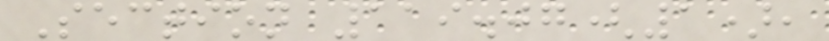Section 119.07(1),
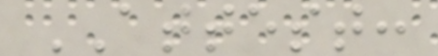ATTEST:
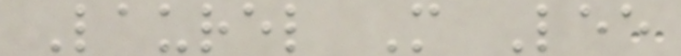Laurel M Lee
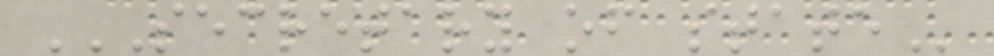SECRETARY OF STATE
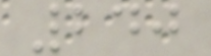240
